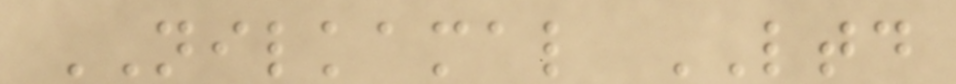NILKAMAL LTD
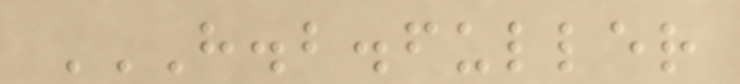H.B.FULLER
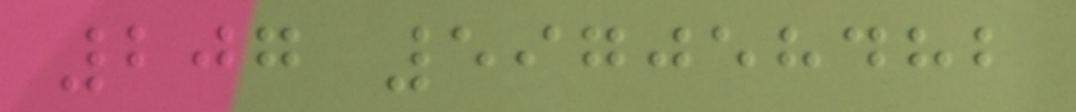207 597058482
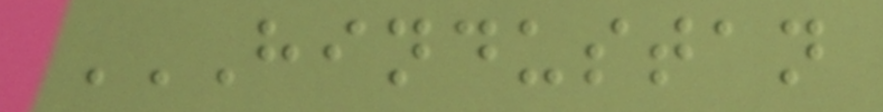HINDUSTAN
